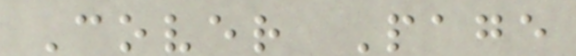Cover Page
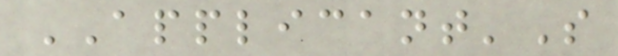APPLICANT'S
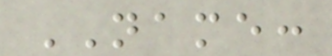NAME:
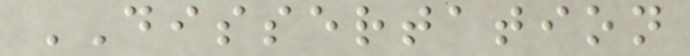DISSERTATION
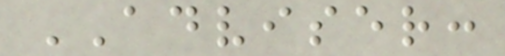ADVISER:
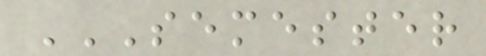SEMESTER
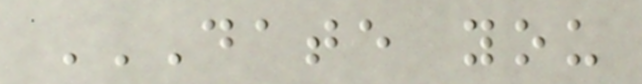DATE YOU
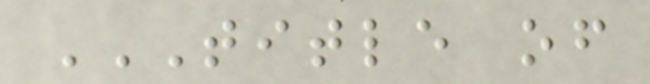TITLE OF
